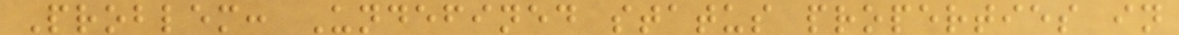Problem: Undefined status properties in
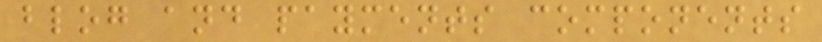blog and payments components
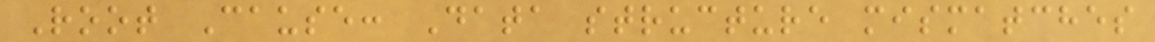Root Cause: Data structure mismatches
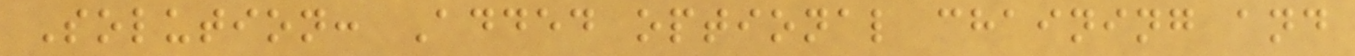Solution: Added optional chaining and
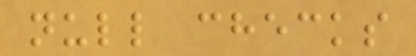null checks
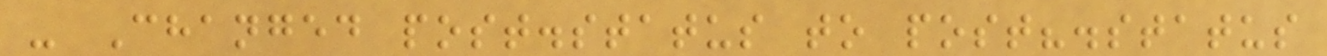- Changed post.status to post?.status
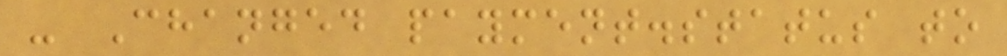- Changed payment.status to
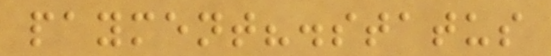payment?.status
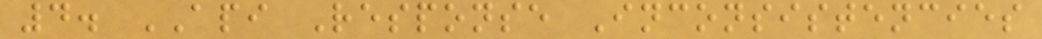4. API Response Inconsistencies
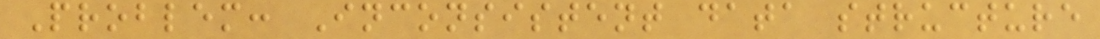Problem: Inconsistent data structure
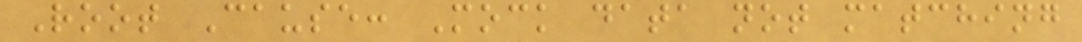Root Cause: Mock data not matching
